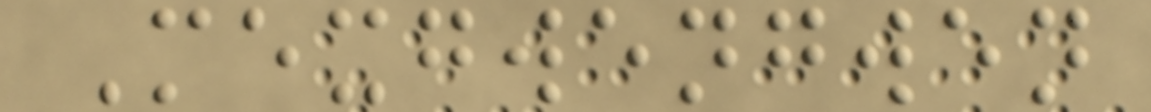Mexgwengwen
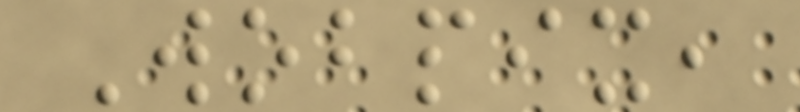Wobpix,
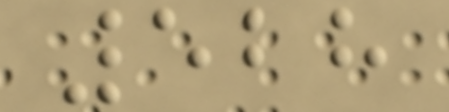528
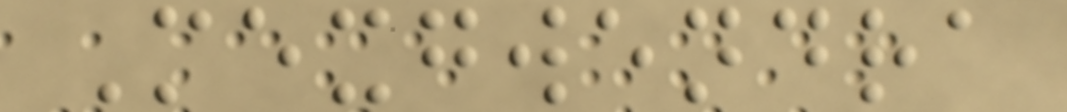Mexgwendra
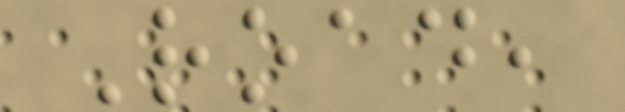Road,
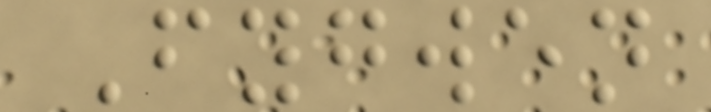Fygwen
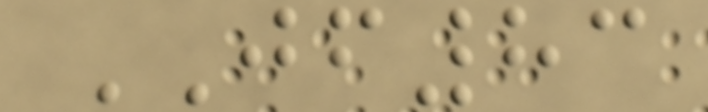JF83
